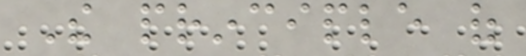The principle of
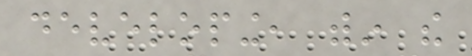developing, within the
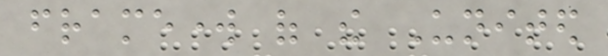framework of the United
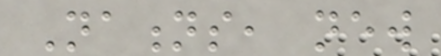Nations, new
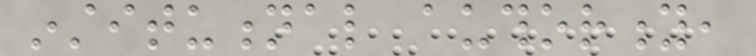institutional authority,
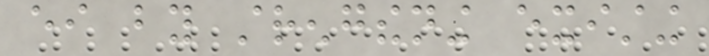either by strengthening existing
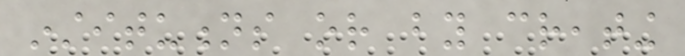institutions or by creating
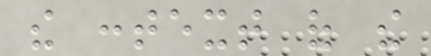the context of the
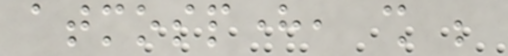atmosphere, shall be
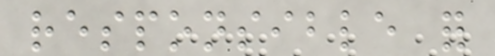responsible for
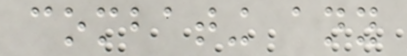combating any
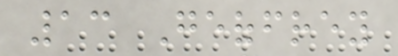13 Geoffrey
